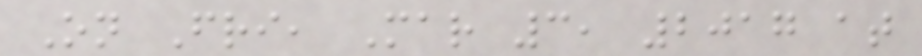On Fri, Mar 3, 2017 at
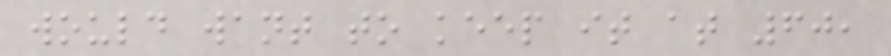would want to keep it at 60,
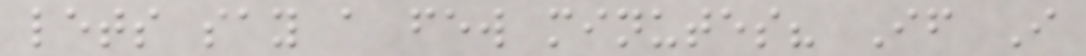lets say a few minutes? If I
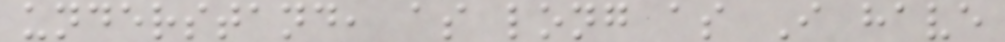understand, as long as I have
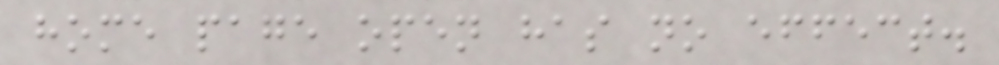home page open has no effect.
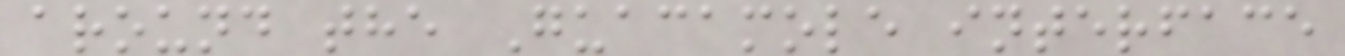around the Guacamole interface
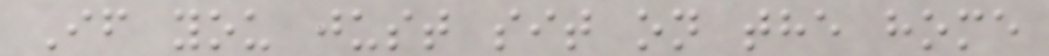If you just sit on the home
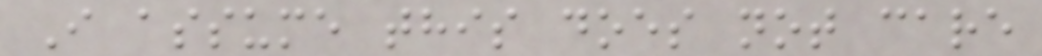I assume this does not care
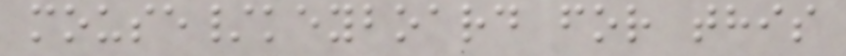mouse/keyboard for this
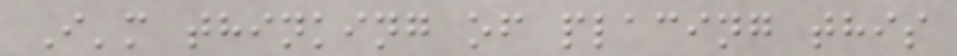I'm thinking of placing this
